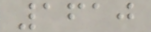1610
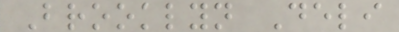Brooklyn Deli
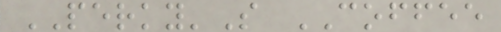PERKY'S COFFEE
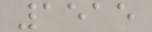1515
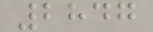2847
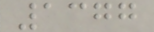1377
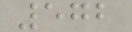572
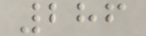286
